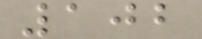102
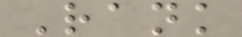Rank
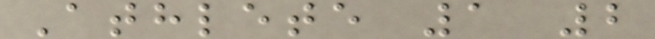Athlete 1 2
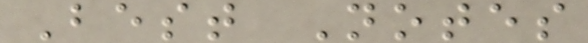Best Notes
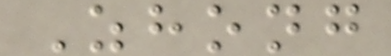Zhong
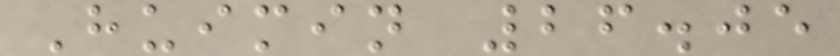Huimin 26.05
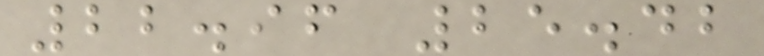22.96 25.42
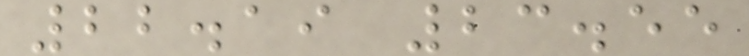22.19 23.55
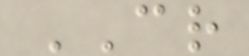CR
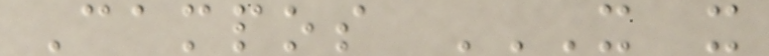Campos X X
